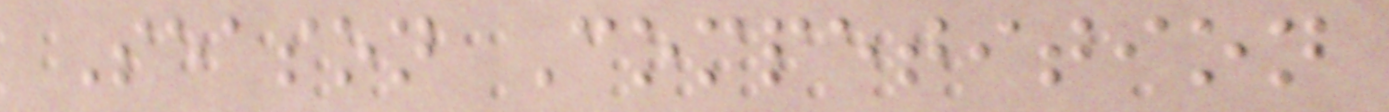Season Competition
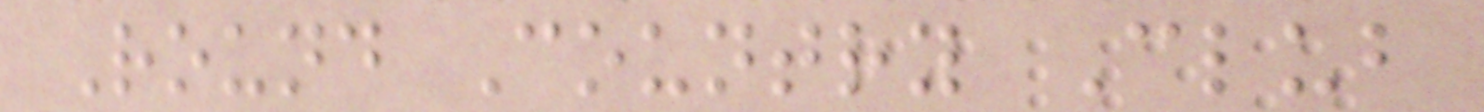Round Country Club
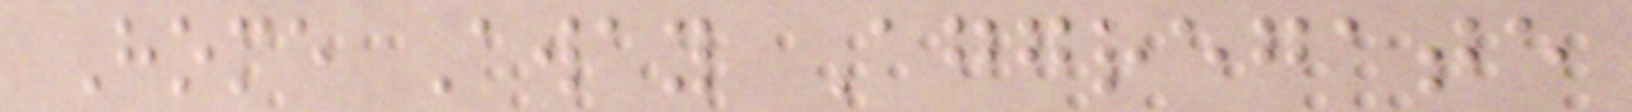Home Away Aggregate
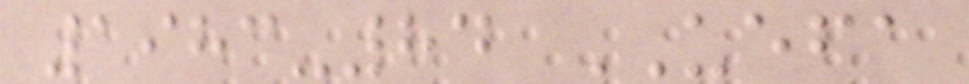1983-84 UEFA
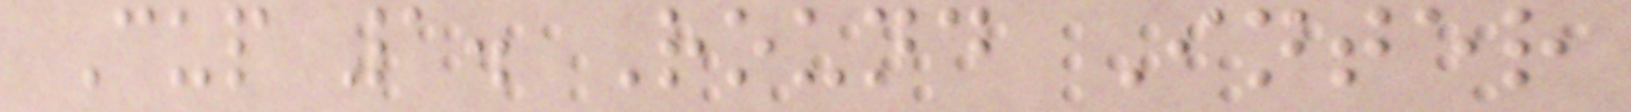Cup 1. Round Inter
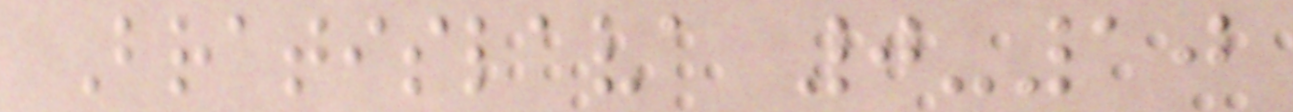Bratislava 0-10
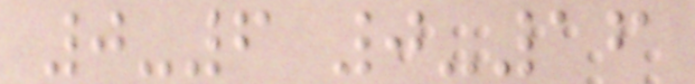0-6 0-16
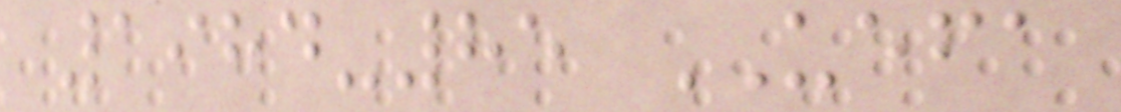1984-85 UEFA
